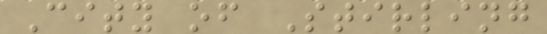City of Stirling
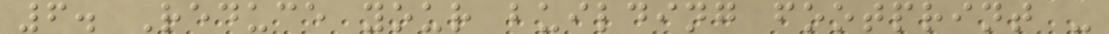6. Reduce your building footprint -
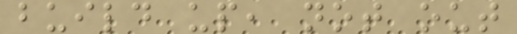build up, not out
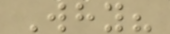Why?
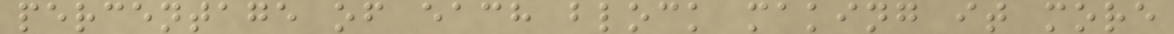percentage of each block making it more
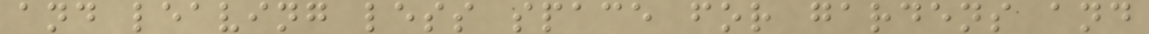and leaving less space for gardens and
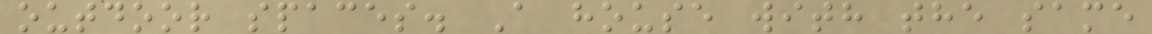outdoor spaces. A house with the same
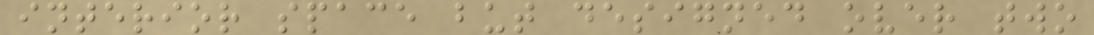interior space but designed over two
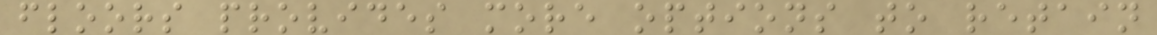floors provides more options to retain
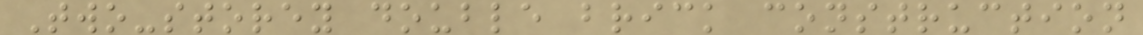Two-storey double brick construction
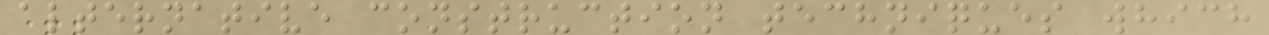alternative construction techniques which
